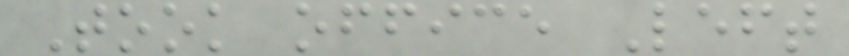Took office Left
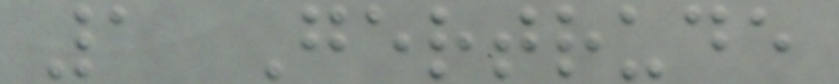1 Gertrude
